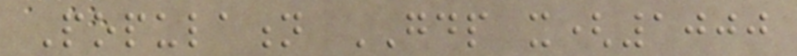Population GDP x(1000
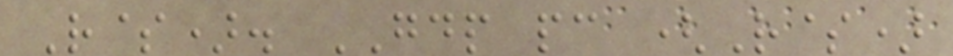R$). GDP pc (R$)
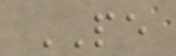PE
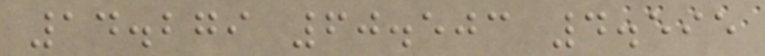14.279 60.503 4.595
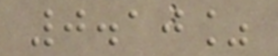0.10%
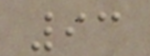93
